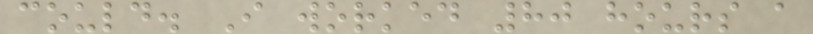could. I worked 80 hours a
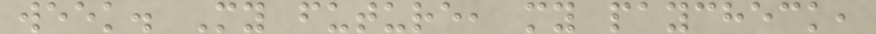week. My future, my paycheck,
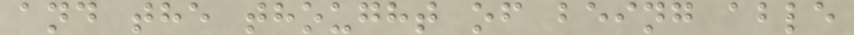and the thought of being able
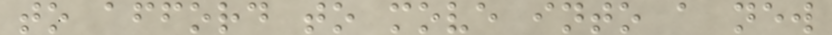to afford to move into a new
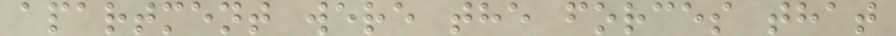apartment were the forces that
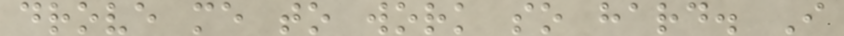drove me to work so hard. I
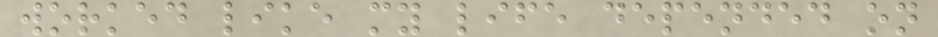worked like my life depended on
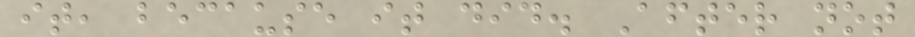it, because it did. After not
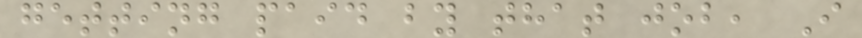getting paid by that job, I
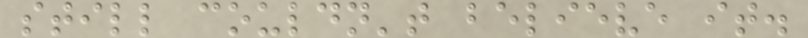still couldn't believe it.
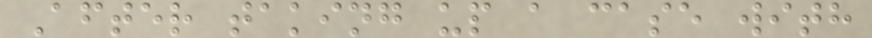After taking up a case with
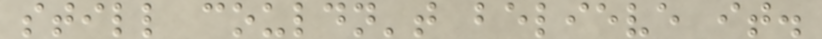still couldn't believe it.
